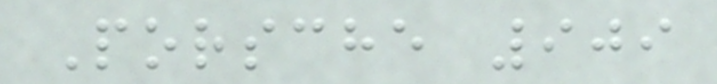Porsche 909
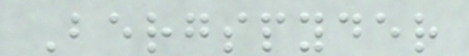Bergspyder
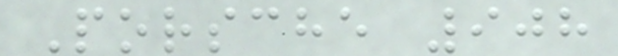Porsche 908
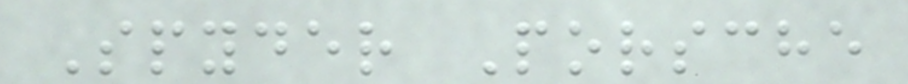Spyder Porsche
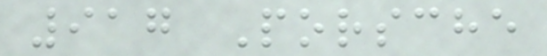917 Porsche
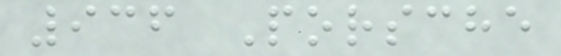936 Porsche
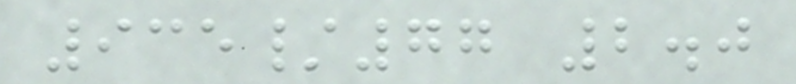935/77 2.0
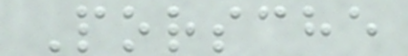Porsche
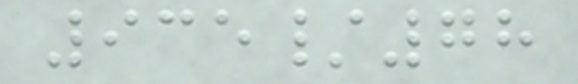935/78
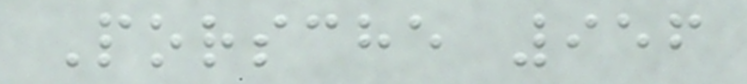Porsche 956
